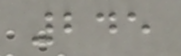245
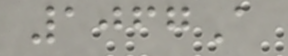1067A
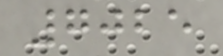7025
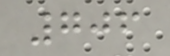706
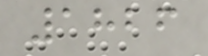1826
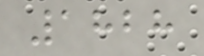1828
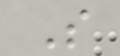S
